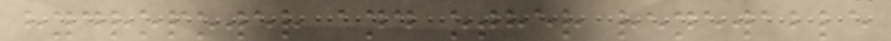hydropower and other renewable
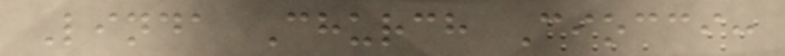Linda Church Ciocci:
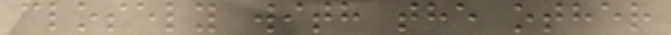closely with the other
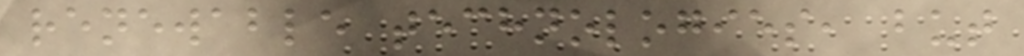renewable technologies, but
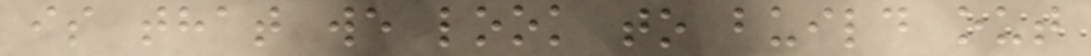is that we look to build out
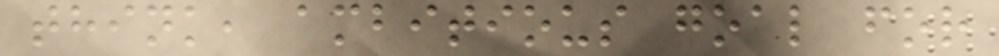think, ambitious goal for
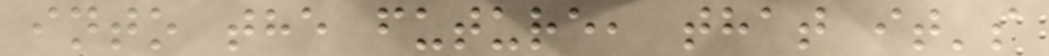into the future, that it's
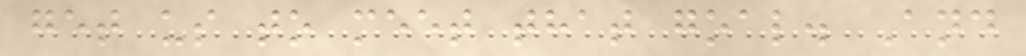get us to meet that goal. And
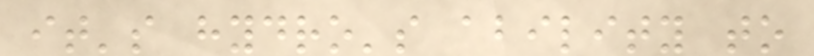it's hydro's ability to
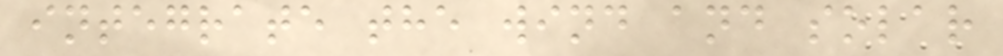integrate the wind and solar
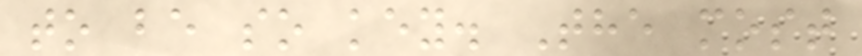to be so key. The most
